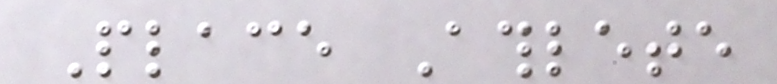Place Athlete
